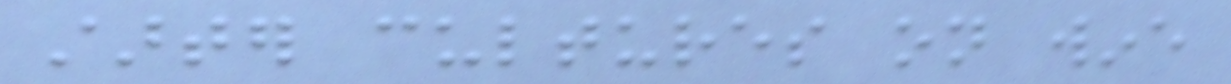starter cultures on wine
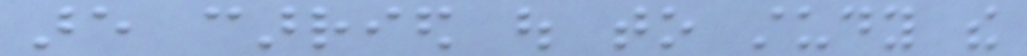are carried out to study the
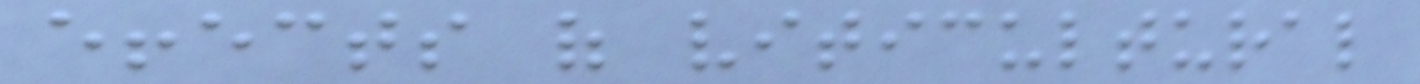effects of viticultural
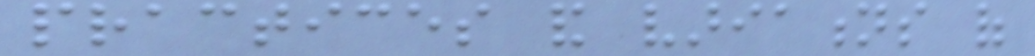practices and variations of
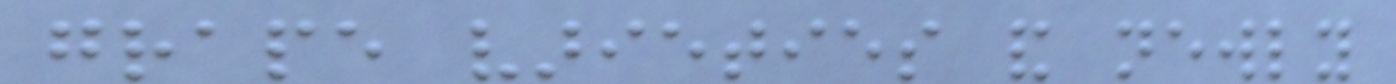grape varieties and newly
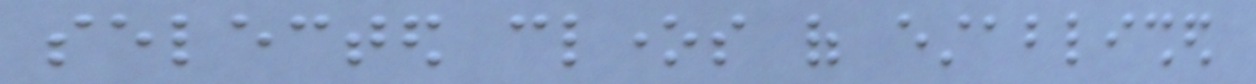selected clones of established
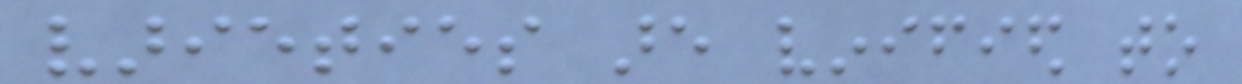varieties are vinified to
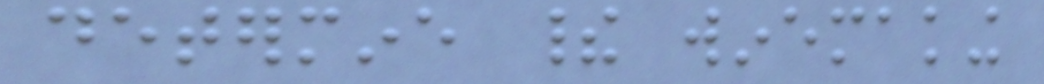determine their winemaking
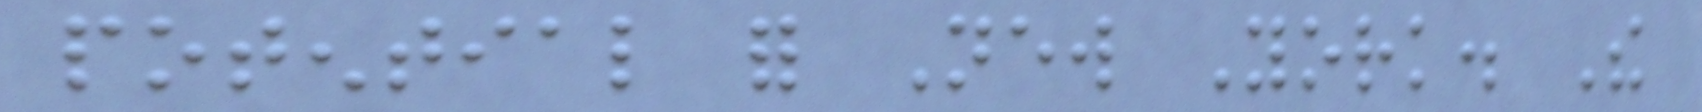potential for New York. The
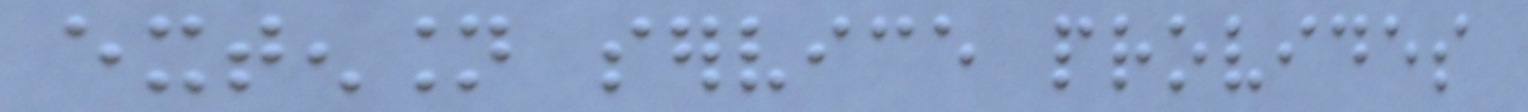extension service provides
